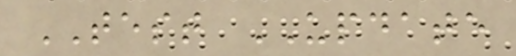TEST UPDATE
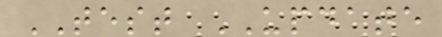TEST UPDATE
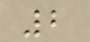2
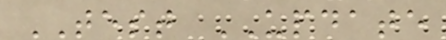TEST UPDATE
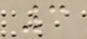3
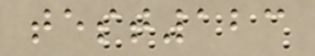test123
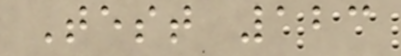Test 123
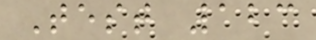Test 123
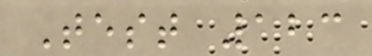Test 123
